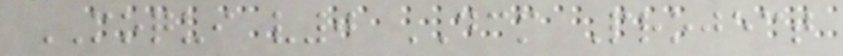MOQUI v0 DCM Project
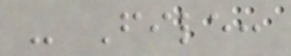- File:
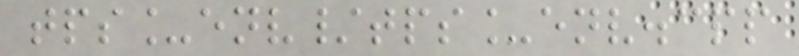tps_env/tps_env.cpp
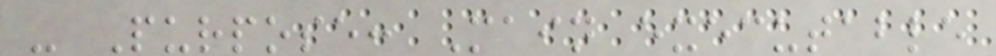- Purpose: Main executable
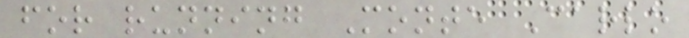for running Monte Carlo
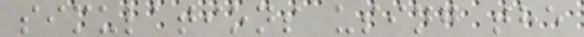simulations using the
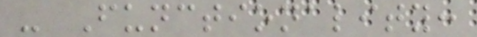- Functionality:
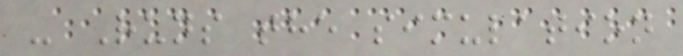- Runs the simulation
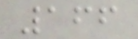166
